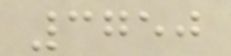3750
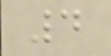4
